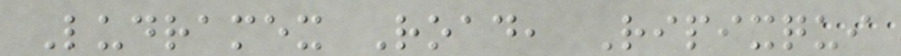Ludramex Road, Ripixqui
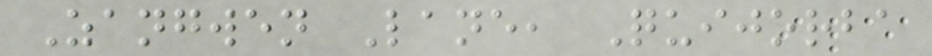Zangwen Lane, Quijorba
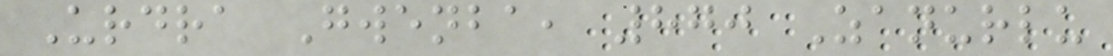Urdra Gwenba, 870 Zanurlu
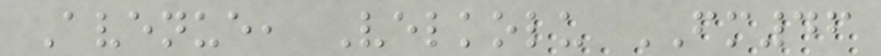Avenue, Velkolu FM46
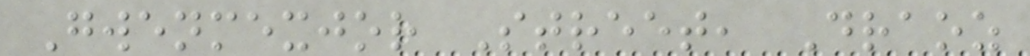Gwenmexjor Street, Draoz
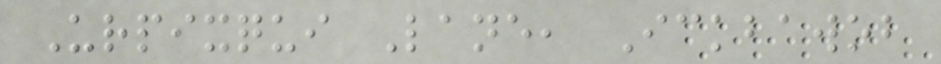Urpixqui Lane, Ickbawob
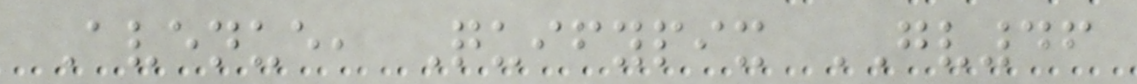Avenue, Quifypix GV46
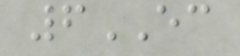6EC
